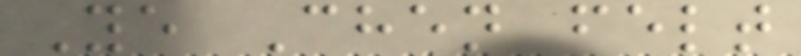Ye Chen felt
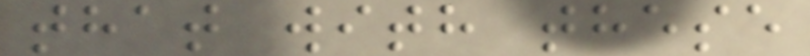that with these
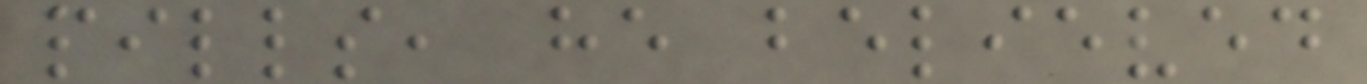pills, he believed
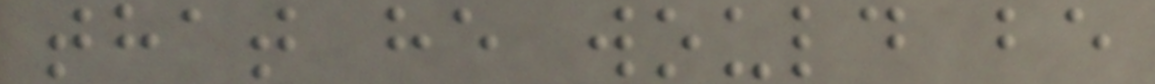that he would be
